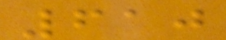610
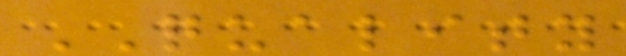QUALITY
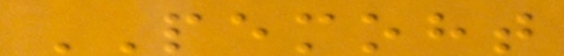PEMOHT
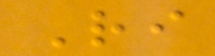Ri
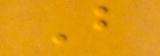B
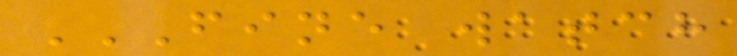FINE WATCH
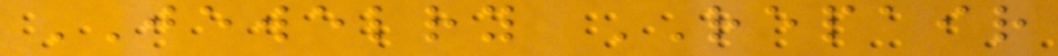JEWELRY REPAIR
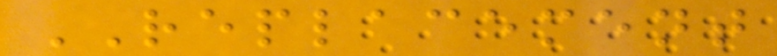REPLACEMENT
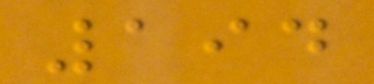194
